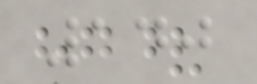140
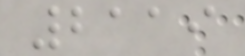2119
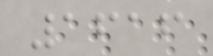1616
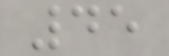45
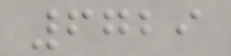6729
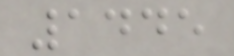1445
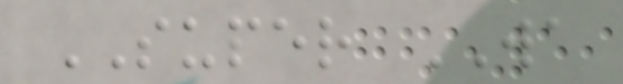SUPER WA
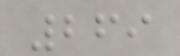269
